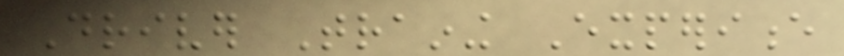Driver Training Experience
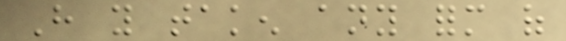Have you taken any form of
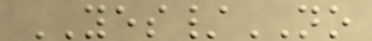YES/NO
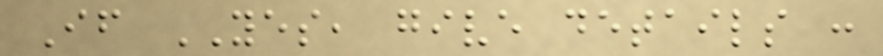If YES, give details :
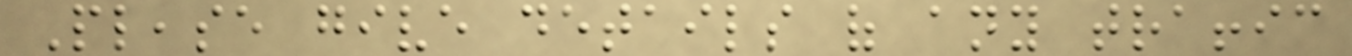Please give details of any traffic
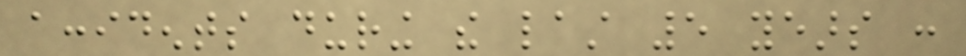accidents during the last 5 years :
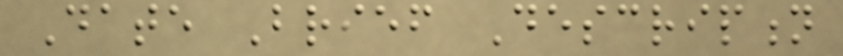Date Brief Description
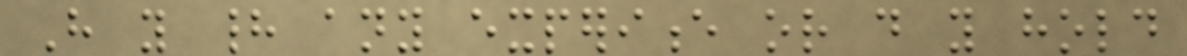Have you had any experience or do you hold
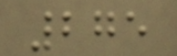275
